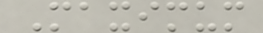Maximum
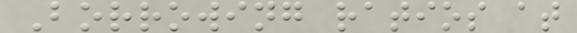Borrowing ratios at
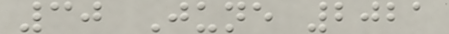30 June 2021
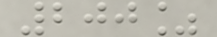200%
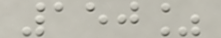150%
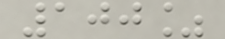100%
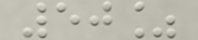50%
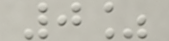0%
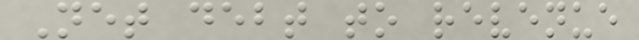Net debt to revenue
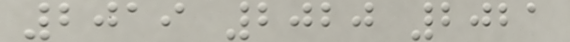2019 2020 2021
